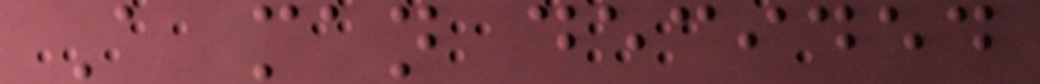A man decided
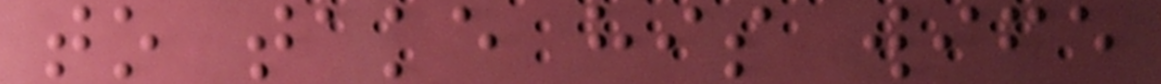to take his wife
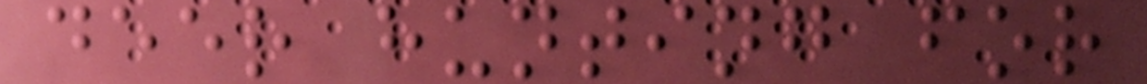deer hunting for
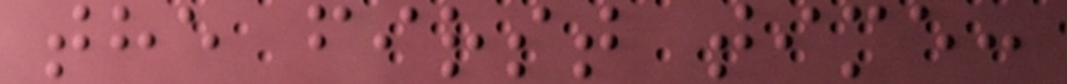the first time:
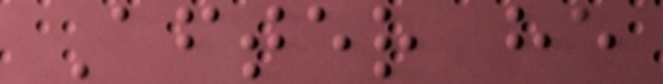After he
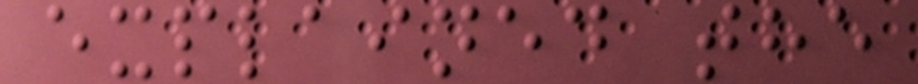explained the
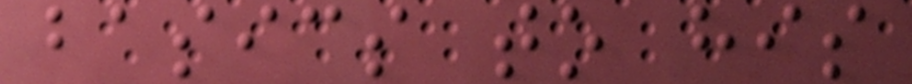basics to his
